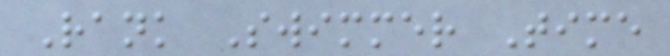Rank Swimmer Time
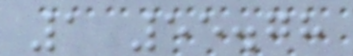1 55.78
